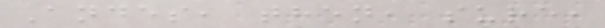Andes, then, sure,
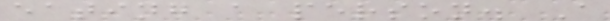eating a person. A
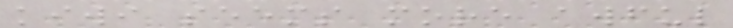kiwi seems more awful
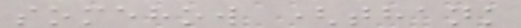somehow (thank
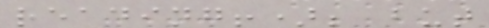reading!); but
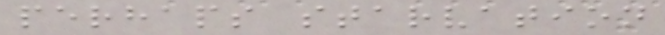perhaps starvation
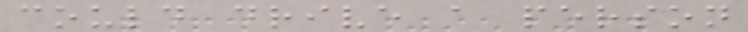could drive a person
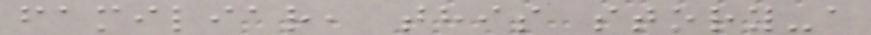familiar, this story-a
